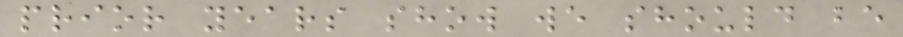prior years show we should be
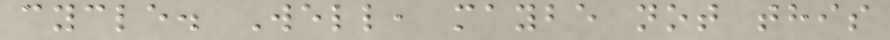cycle. Well, maybe not this
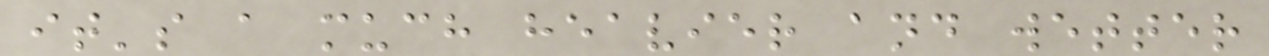it's a much heavier and wetter
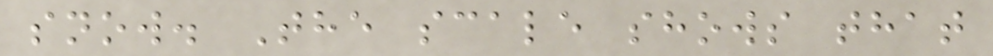snow. The scale shows that
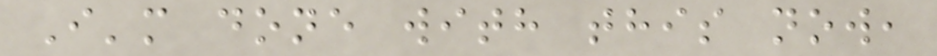I'm done with this now,
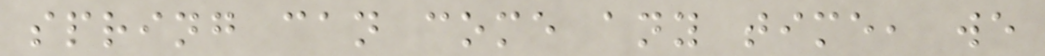spring can come any time, we
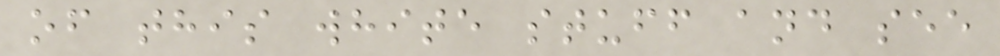of this white stuff and see
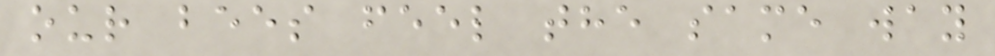our bees feel the same way
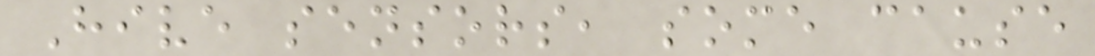Hive sensors, some cause
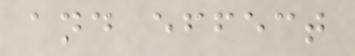and effect
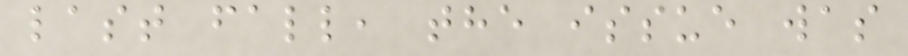last fall, the issue was
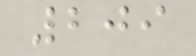209
